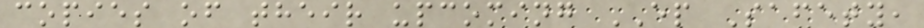copies of their upcoming EP Safety,
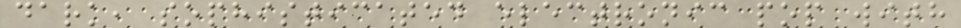dark, sophisticated electronic pop with
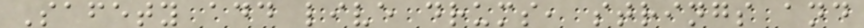Safety add live drums, strings and
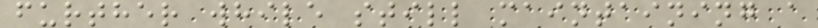further while still maintaining a
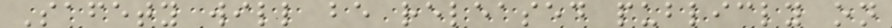Safety will be released publicly on
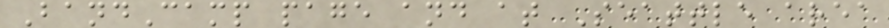BandCamp page and at Seattle area
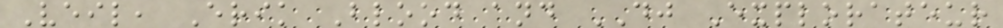Veil, Erik Blood and DJ Explorateur
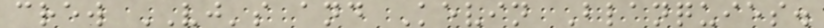crew VJ's and Kevin Blanquies.
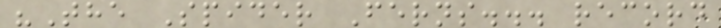"The Spider Ferns... record
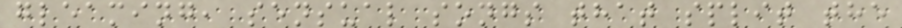gleaming, sensual songs that split the
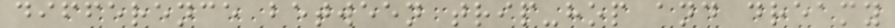difference between trip-hop and dreamy
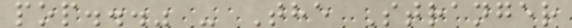pop..." - The Stranger
